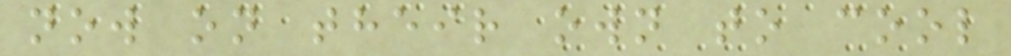now on their own to cool
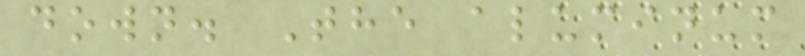down. The aluminum
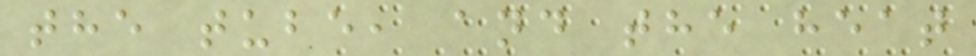the tube, and the heat
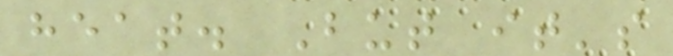heat. But it's
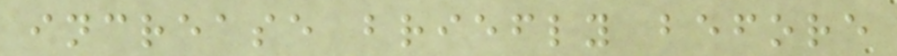increase briefly before
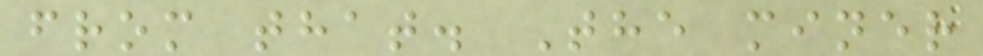from that. The miner
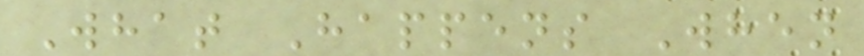What Happens When
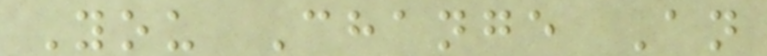You Change An
